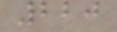220
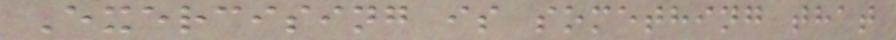Exercising is something that
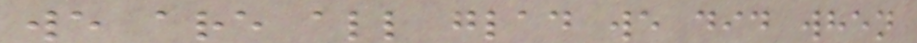we are all glad we did when
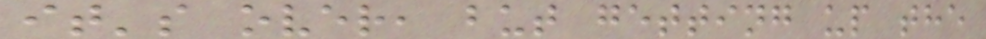it's over, but getting up the
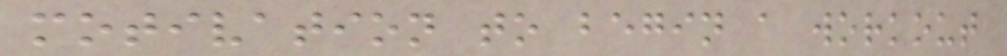motivation to begin a workout
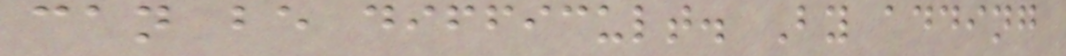can be difficult. By adding
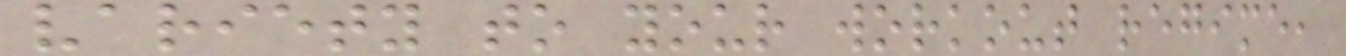variety to your workout regime,
